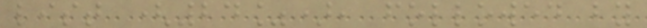list (24%), followed by
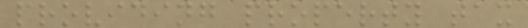providing property tax
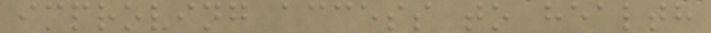improving access to health
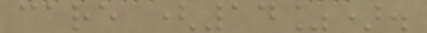care (14%).
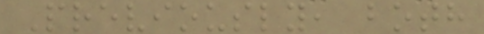Previously, both
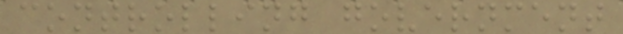controlling government
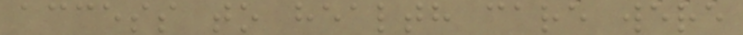access to health care were
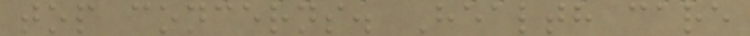top concerns. Health care
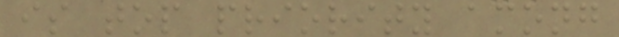is top priority among
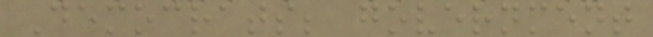Democrats; government
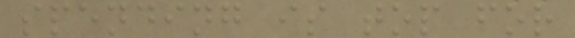spending is top for
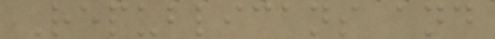Republicans and
